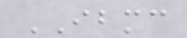IBMC
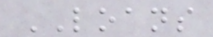LOANS
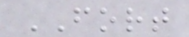FORT
